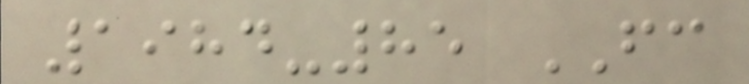1984-85 FC
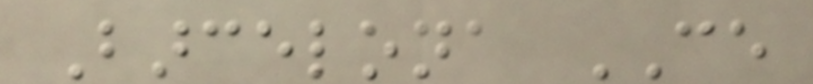Barcelona CE
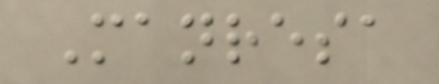Manresa
